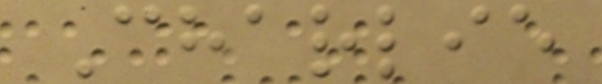Charlie
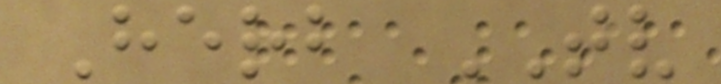Herb TV
